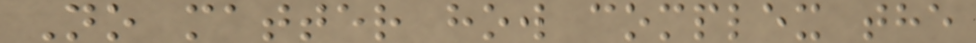No matter how complex the
